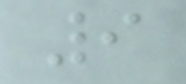9
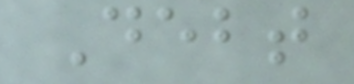Debt
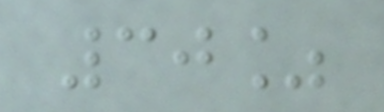30%
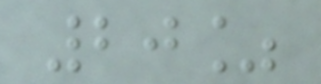20%
